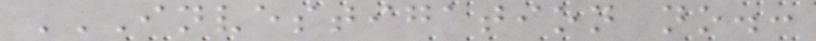INVESTIGATION NO.:
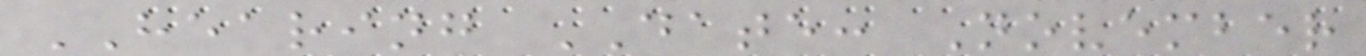HEARING DATE: November
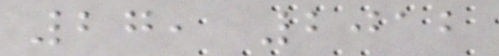27, 2012
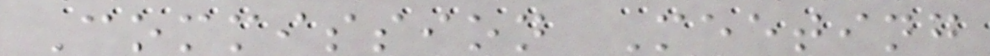Commission Meeting
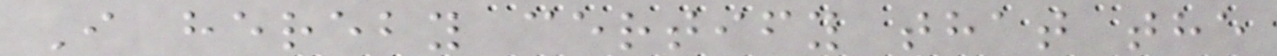I hereby certify that the
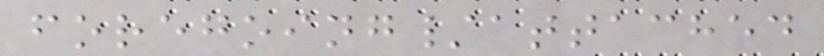foregoing/attached
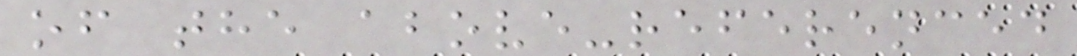of the above-referenced
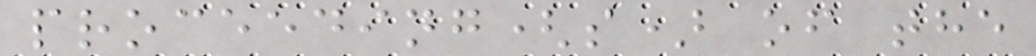proceeding(s) of the
